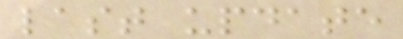last update
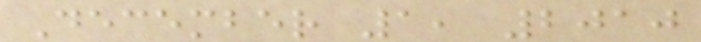December 1, 2010
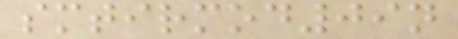smtirmod09n
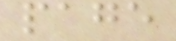page
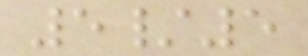5/5
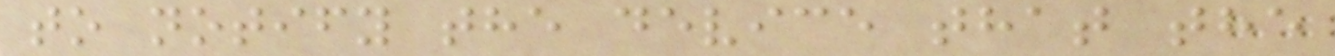to notify the device that the
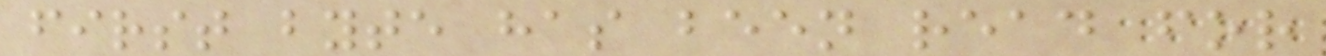first byte has been read for
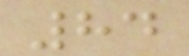84
